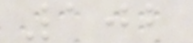102
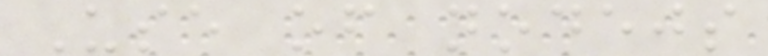Use of nodejs
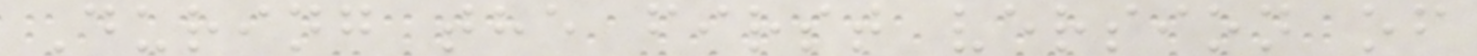During the first version of
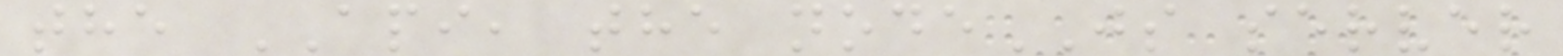the API, the nodeJS server
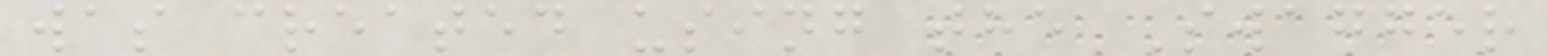was created using the Swagger
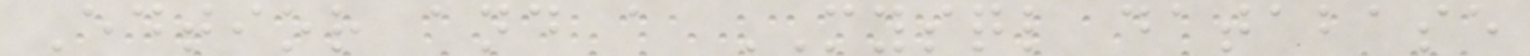Edtior and a MYSQL database
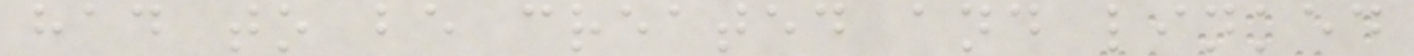had to be created and linked
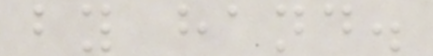by hand.
